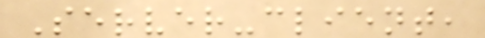Server-client,
